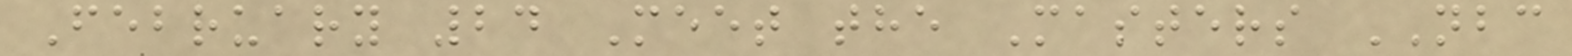February 24 Meet the Masters NBC
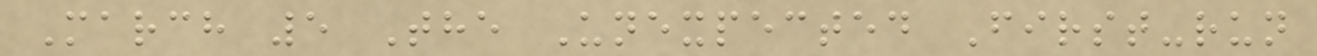March 5 The Unexpected First-run
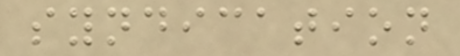syndication
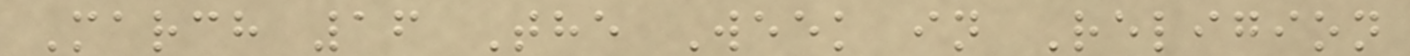March 16 The Week in Religion
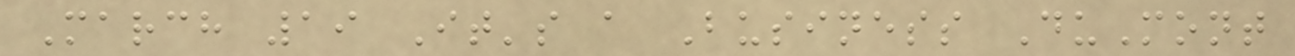March 19 It's a Business DuMont
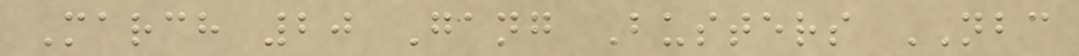March 20 Gang Busters NBC
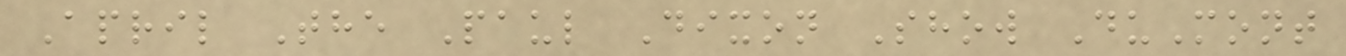April The Paul Dixon Show DuMont
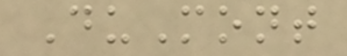DuMont
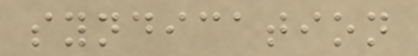syndication
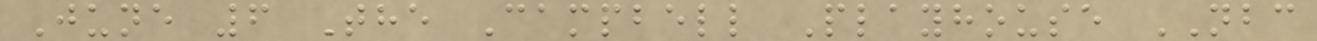June 6 The Campbell Playhouse NBC
